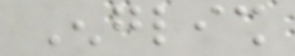English
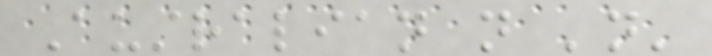Australian not 'not'
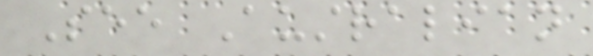See Australian
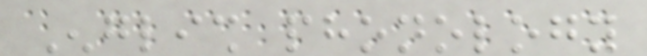English phonology
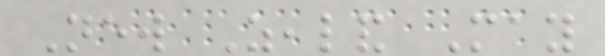New Zealand May
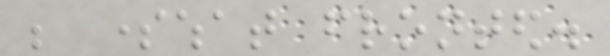be somewhat fronted.
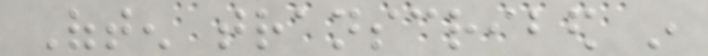Often transcribed in
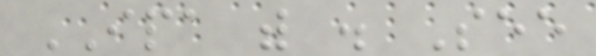IPA with . See
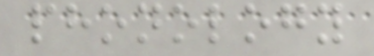phonology
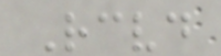Received
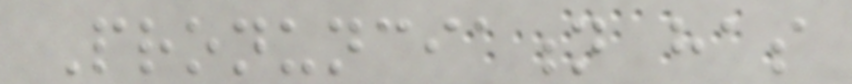Pronunciation has
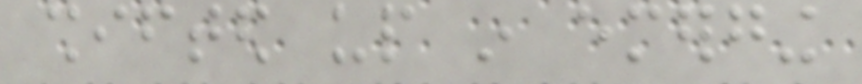shifted up in emerging
